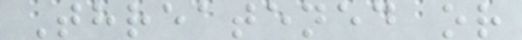Threatened or
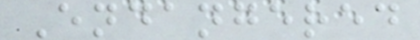Endangered
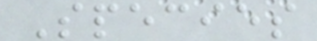Species
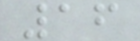16
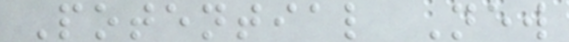Potential New
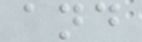and
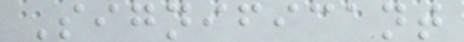Significant
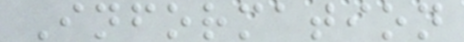Information
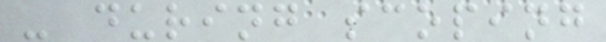- during scoping
